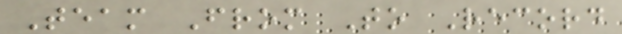Team From To Record
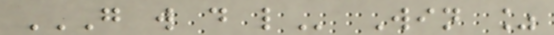G W D L Win %
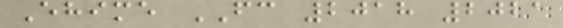Ehime FC 2018 2021
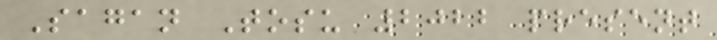Sagan Tosu 2022 present
